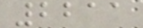2211
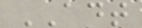ADT
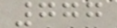777
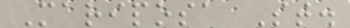Mariposa St.
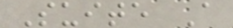Suite A
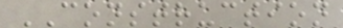CONSTRUCTION
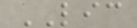LIC
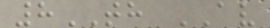8TH AV
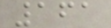161
